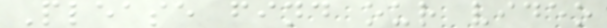Please find our video
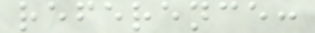reference:
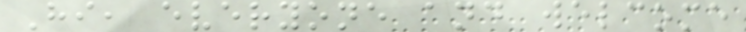Hi, everyone and welcome
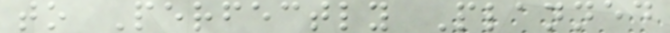to Perfectly Planned
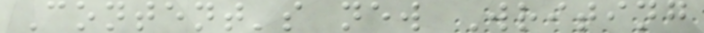Content's new Writing
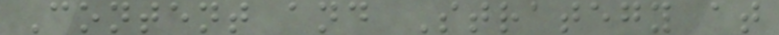Content and Strategy at
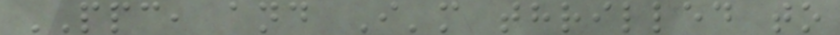PPC, and I'm thrilled to
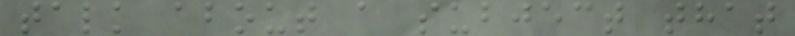talk about a subject that
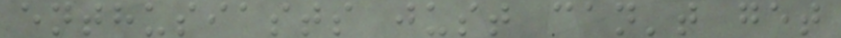enthusiasts just can't get
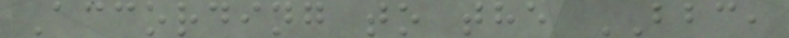According to the BBC,
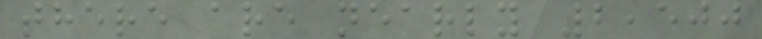there are nearly 2,500
